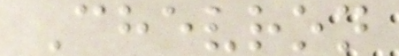Chevron
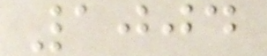1004
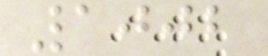1002
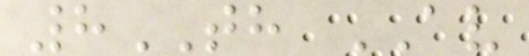8TH AV
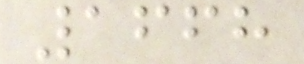1668
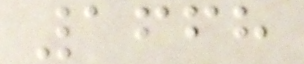1668
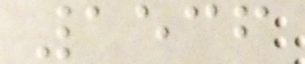1536
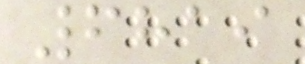6819
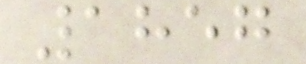1857
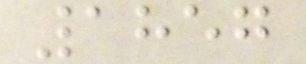1857
